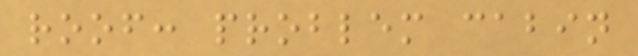roof: problem cabin
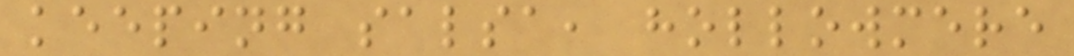keeping salsa, hollowmere
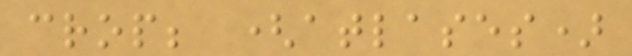crop; (atlases)
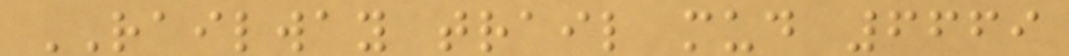RAILWAY trail mud 6669
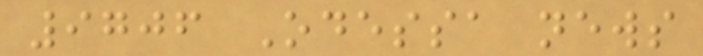9706 Odessa news
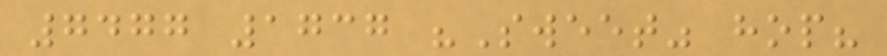7477 1737 "Sweet" hop?
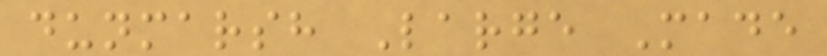dunmarsh Large Made
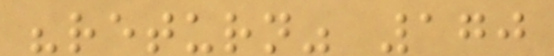"return" 170
